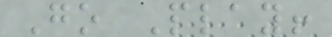Go Play!
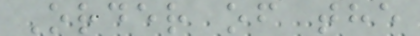Order of the
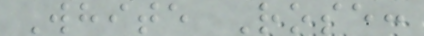White Rose:
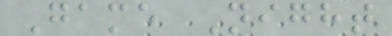Game Night
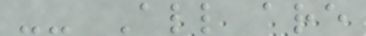-- All are
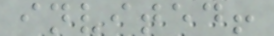invited!
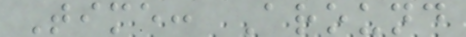Time: Around
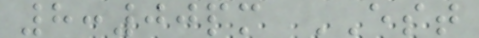8:00pm EST
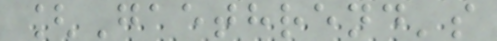[Gaethrend's
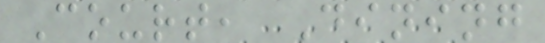Court, Dining
